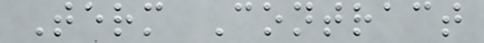Term Contract
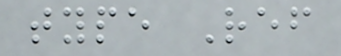type Ref
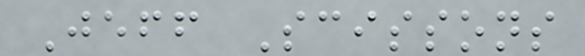Jeff Scissons
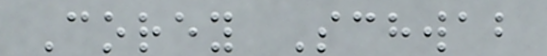Corey Schwab
